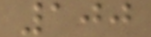100
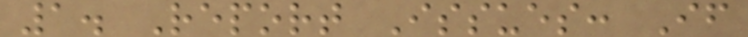1. Report Issues: If
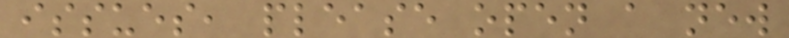issues, please open a new
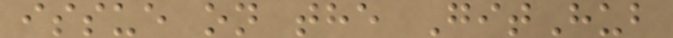issue on the GitHub
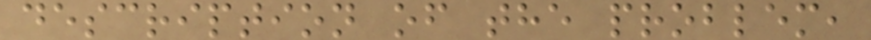description of the problem,
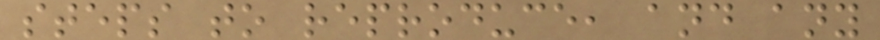steps to reproduce, and any
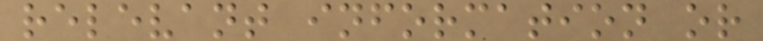relevant information or
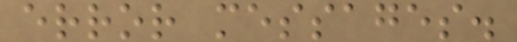error messages.
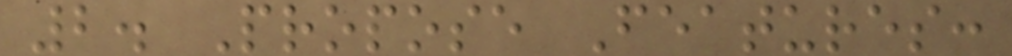2. Propose Features:
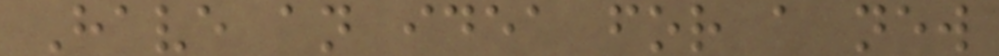Have an idea for a new
